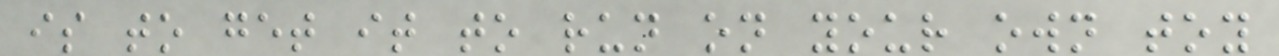is to get it to run on your own toy
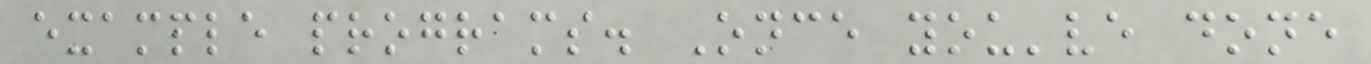example programs. Once you've done
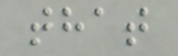that
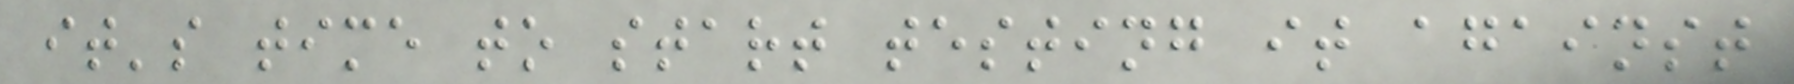it's time to start testing it against
